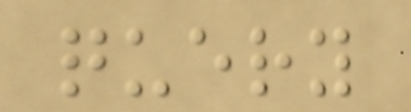query
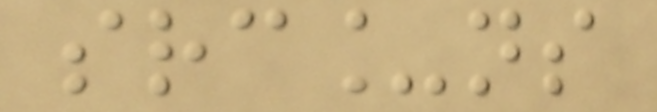src_ns
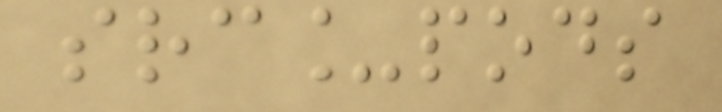src_pods
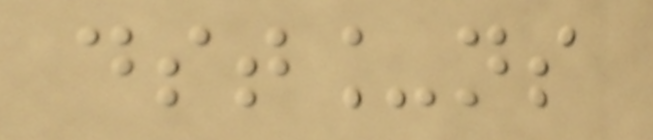dst_ns
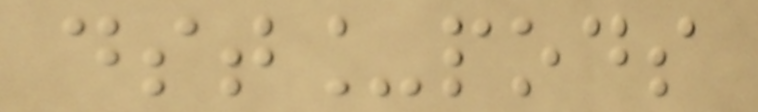dst_pods
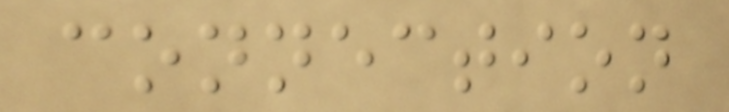connection
